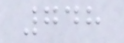748
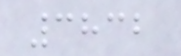3832
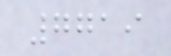7719
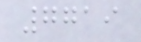7719
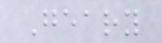Geary
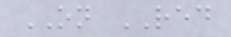ON RED
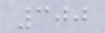300
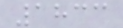1833
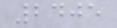2405
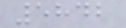5842
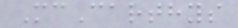McCarthys
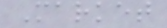Market
